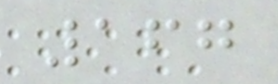167
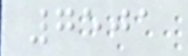7501
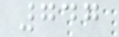747
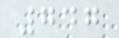747
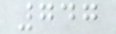747
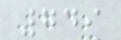749
